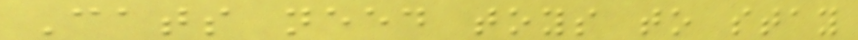Cats need toys to stay
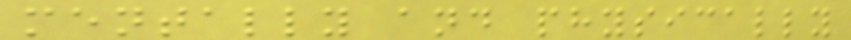mentally and physically
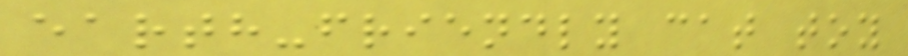earth-friendly cat toy
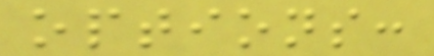options:
